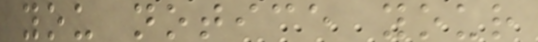you notice your
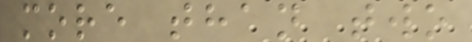more than two
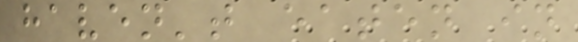haven't eaten in
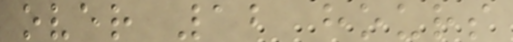over 12 hours
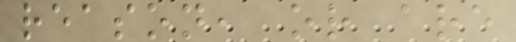reason, or are
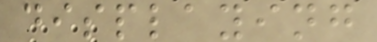displaying
